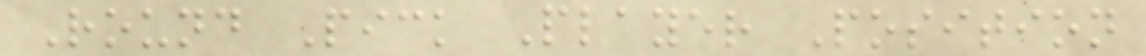Round Pick Player Position
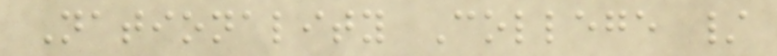Nationality College /
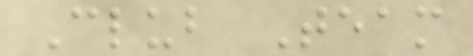Club Team
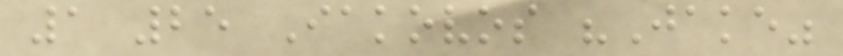1 25 Iakovos "Jake"
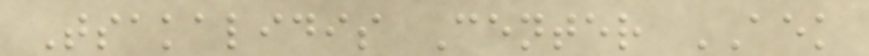Tsakalidis Center AEK
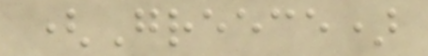(Greece)
